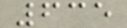635
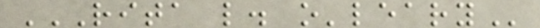RITA L. O'LEARY
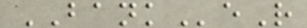BANKeR
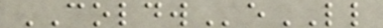COLDWeLL
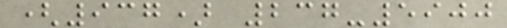(937) 237-5900
